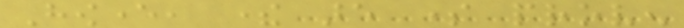However, there are some proven
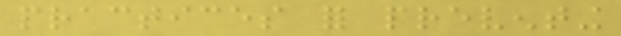practices for preventing
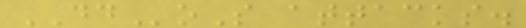DDoS attacks.
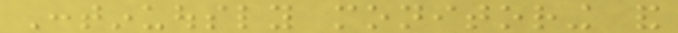Continuously monitoring and
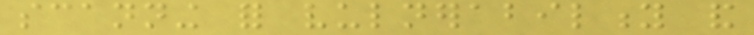scanning for vulnerability and
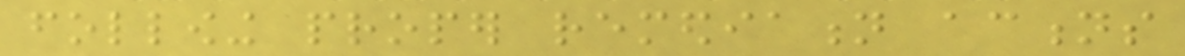following proper remediation actions
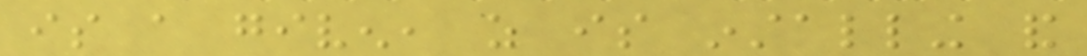is a given, as is installing and
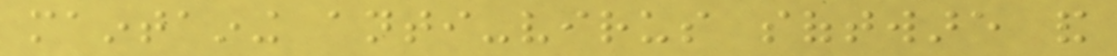maintaining anti-virus software and
